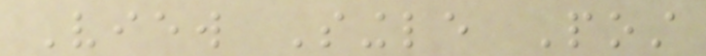View Single Post
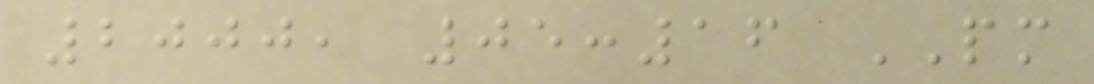2000, 05:16 PM
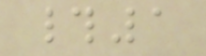#1
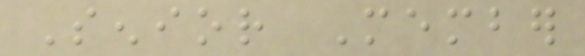Senior Member
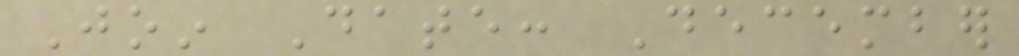Join Date: December
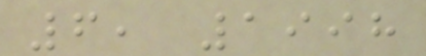6, 1998
